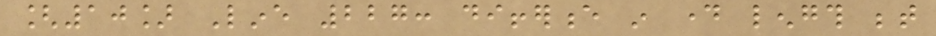[10] Line 227: difference in day length between
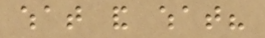what and what?
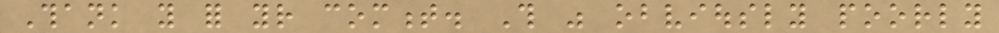Thank you for your comment. This was obviously poorly
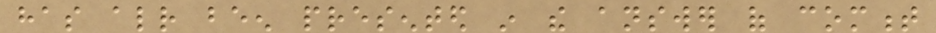has already been presented in the answer of comment
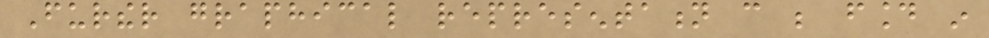Further graphical representation can be found in
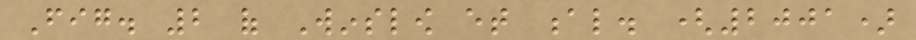Fig. 2 of Winslow et al. (2001)
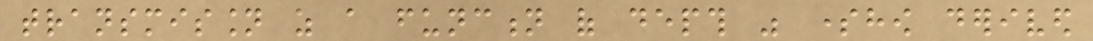transmission as a function of depth was somehow derived
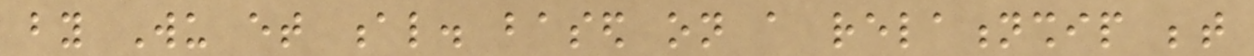by Wu et al. based on a relationship between
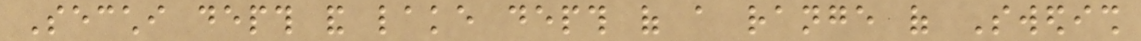Secchi depth and lake depth of a range of Swedish
